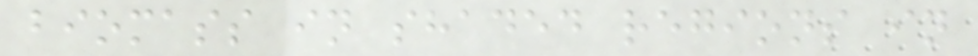biomass in shaded regions in
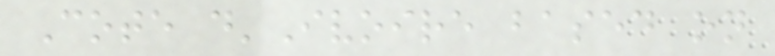Cote d'Ivoire based on
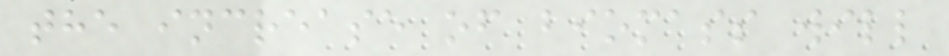the increase of biomass will
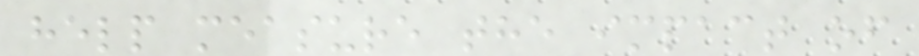help measure the impact of
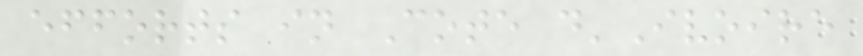efforts in Cote d'Ivoire
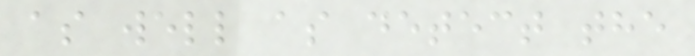as well as detect the
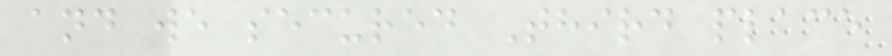and we secured Third place
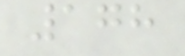178
